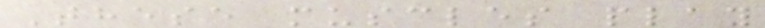These muscles play
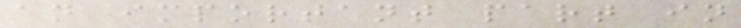an important part in
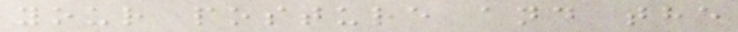your posture and the
